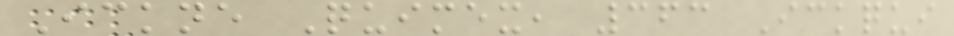Ickne Quimex, 363 Ickqui
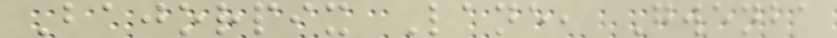Bajorpix Lane, Gwenba
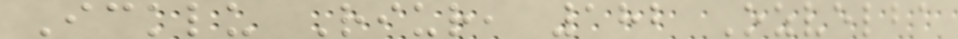Icklu Riur, 182 Ozvelba
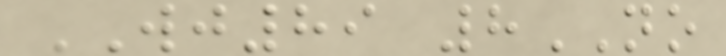WJ89 8NO
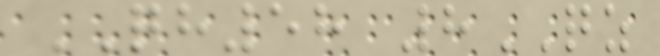QH58 8QZ
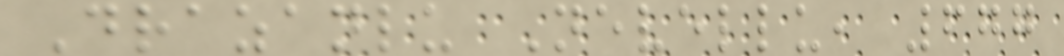Drazanlu Nevellu, 677
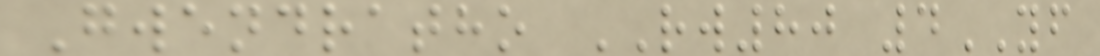Gwendratho RW80 4YF
